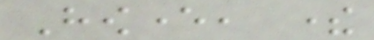However, there
